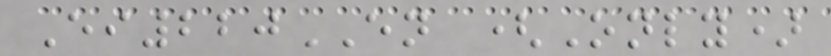Ei220EN (Only)
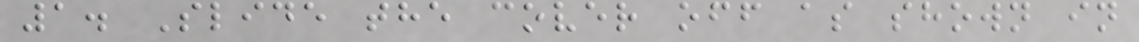1. Slide the cover off as shown in
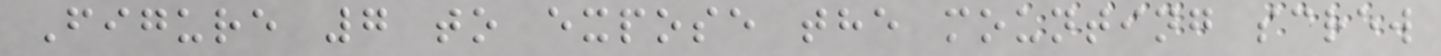Figure 7 to expose the mounting screw
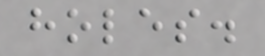holes.
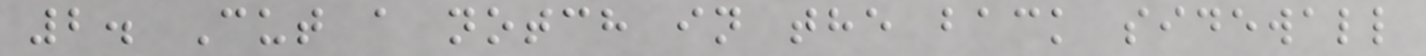2. Cut a notch in the back sidewall
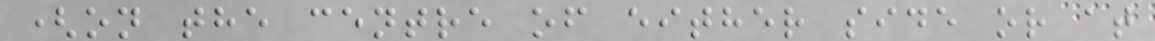(on the centre of either side or at
